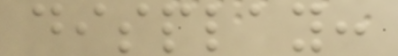display:
